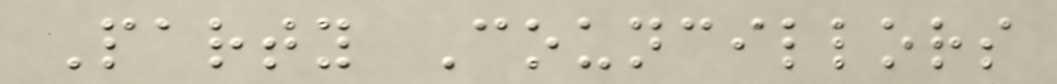Party Councillors
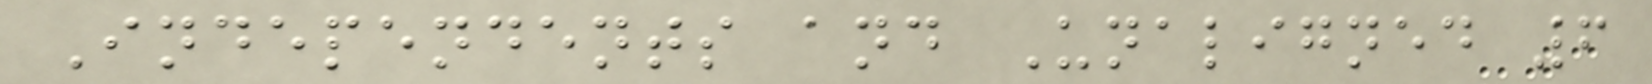Independents and Unaligned 6
